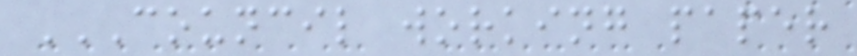COUNCIL WORKING PAPER
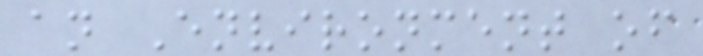an Environment of
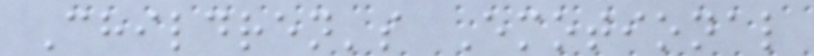Children's Emotional
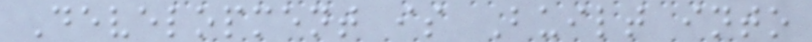Development is Built into
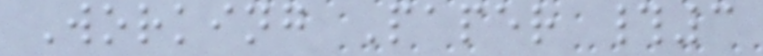Working Paper #3
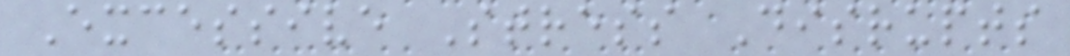Excessive Stress Disrupts
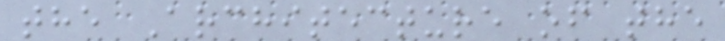the Architecture of the
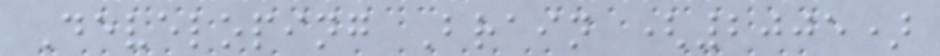Developing Brain (2005)
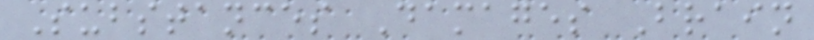Substances Damages Brain
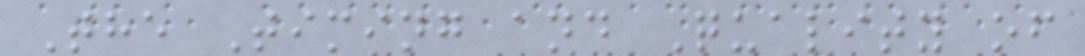The Timing and Quality of
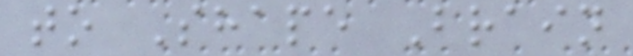to Shape Brain
